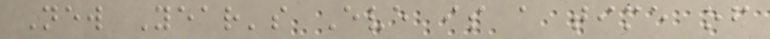New Year's Eve is a time of
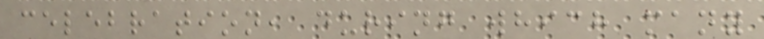celebration, during which many
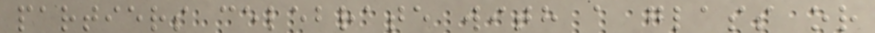partiers celebrate with a glass or
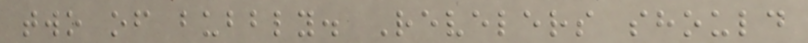two of bubbly. Revelers should
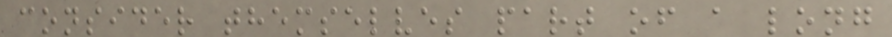consider themselves part of a long
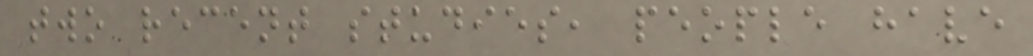two recent studies, people have
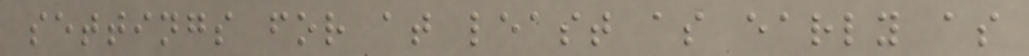settings for at least as early as
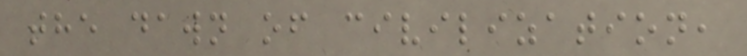the dawn of civilization,
